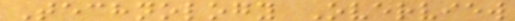Technology Overview
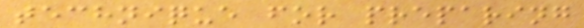technique for preparing
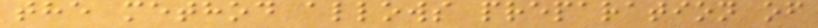the method allows preparation of
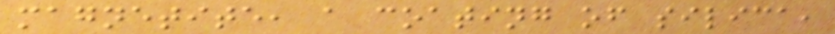magnetite, a coating of silica,
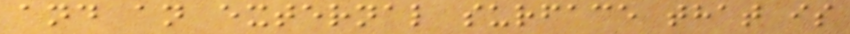and an external surface that is
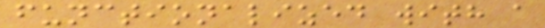functionalized with a
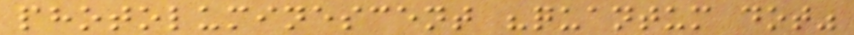photoluminescent "quantum dot"
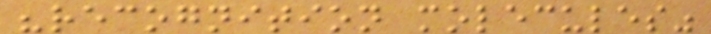"recognition molecules"
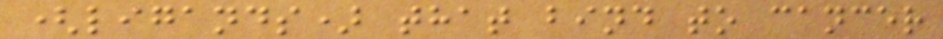(ligands) that bind to cancer
